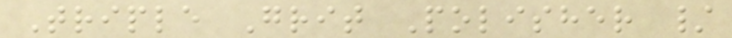Triple Grit Polisher /
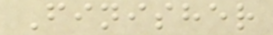Finisher
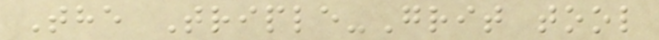The Triple-Grit tool
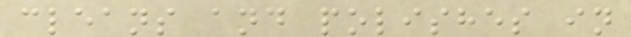cleans and polishes in
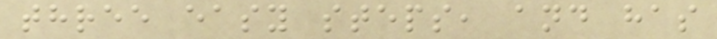three easy steps, and has
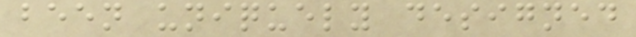been uniquely designed
